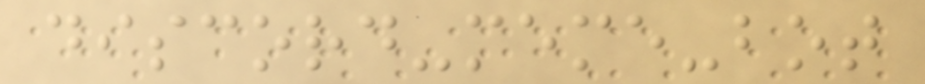discord-meme-bot
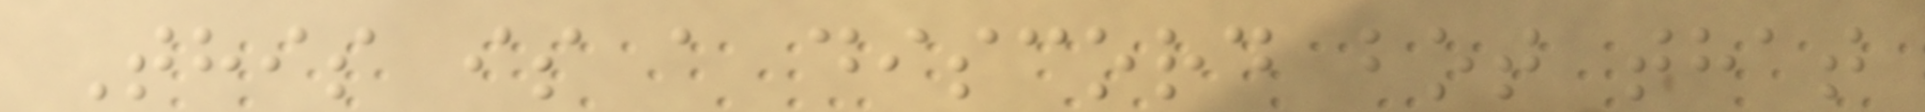This is a discord bot that
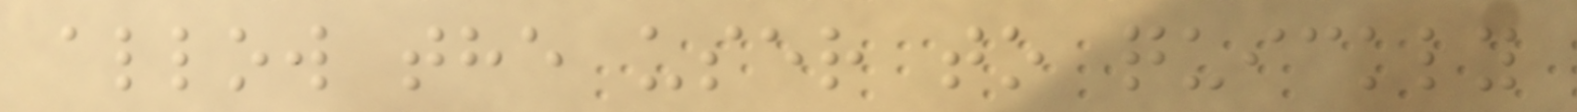allow the user to quickly
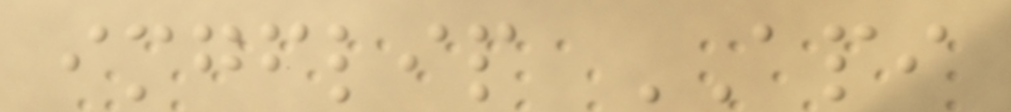imgflip API
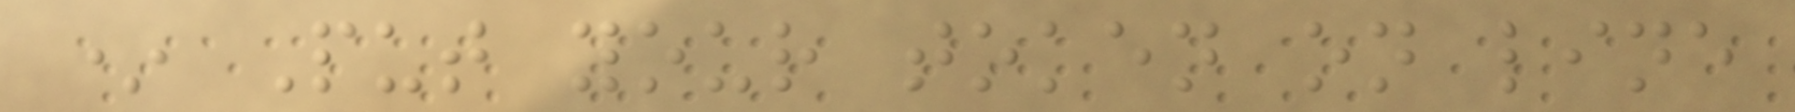* Put your token on line
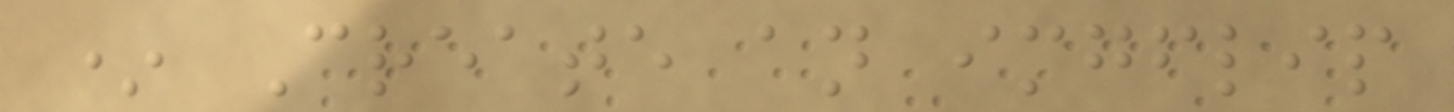* Create an imgflip
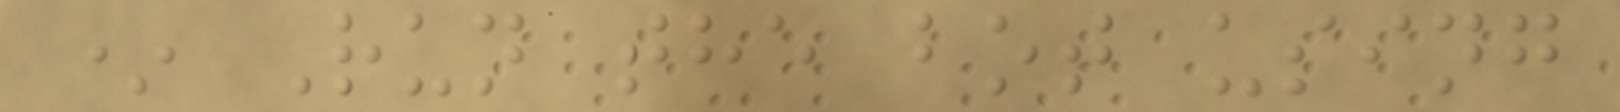* Run the bot using
